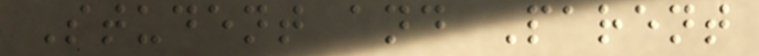Student and Parent
